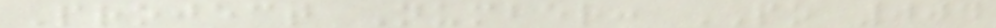Project Number: PO 004
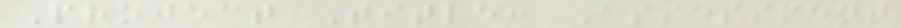Project Title: Assessment
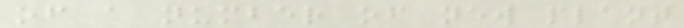of a number of new plant
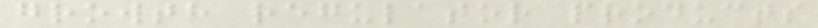growth regulator products
